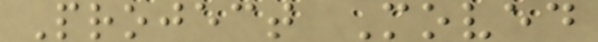Project Moved
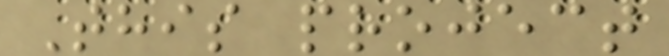This project
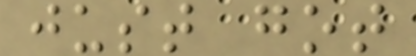just got
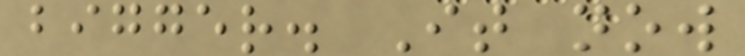bigger. It now
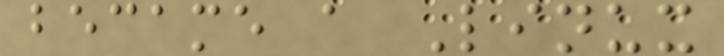became a Linux
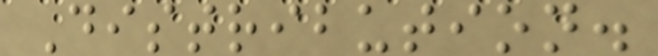Distribution.
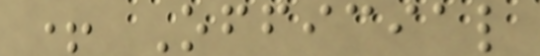+ Official
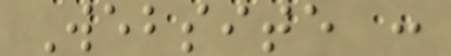Website :
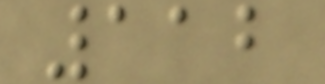112
